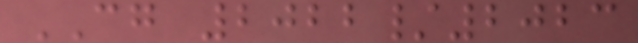CG 2022/2023
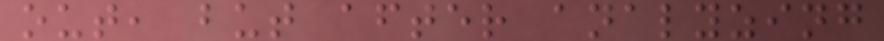out, but after analyzing
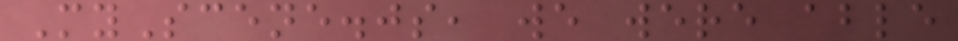MyScene.js, we were able
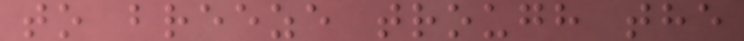to breeze trough the
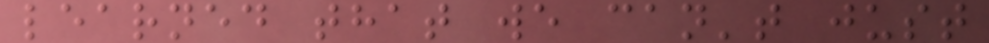learned that we can't just
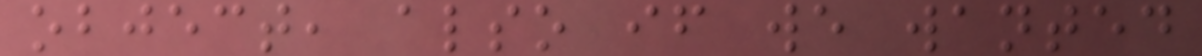object, also if we wanted
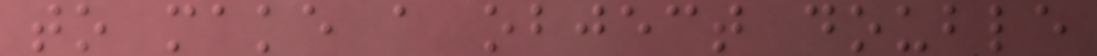to make a object double
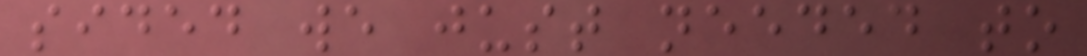sided we just needed to
